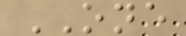ONE
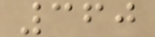360
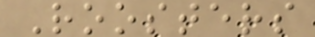Roosters
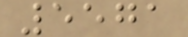5571
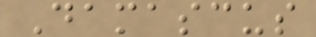Damascus
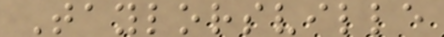Taylorsville
